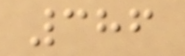386
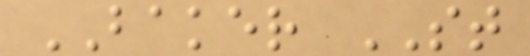BAKER ST
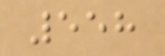558
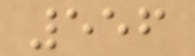556
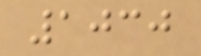1030
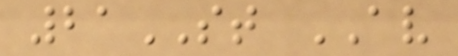21ST AV
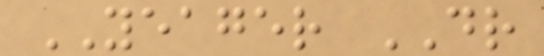YEAGER DR
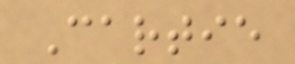Cartie
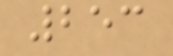253
